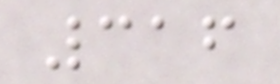316
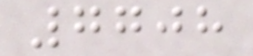7708
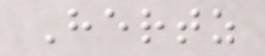Hertz
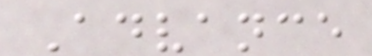Advance
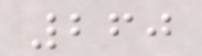260
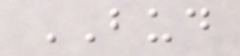BUD
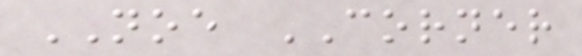NOE CORNER
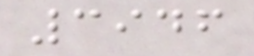3946
